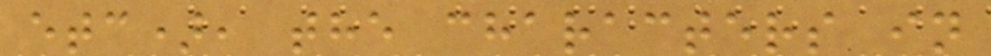etc), the characters in
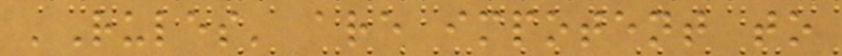'Rules' are impotent to
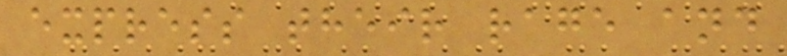express their rage and
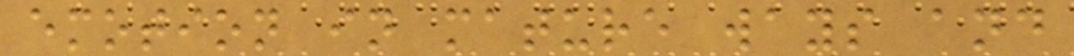emotion in mature ways and
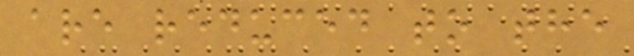are reduced to the
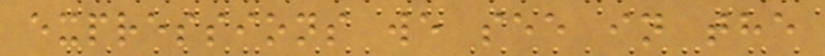expressions we see in the
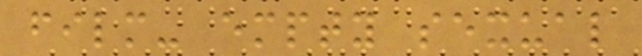film- empty sexual
